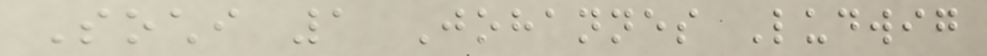Sochi 1 Johannes Ludwig
